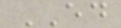ED
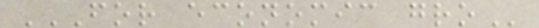FOR ECONOMIC GRO
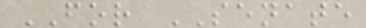FOR SENATE
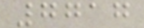7717
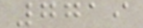7719
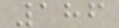186
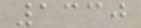1330
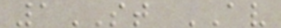1ST AV
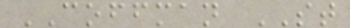COFFMAN ST
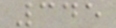345
